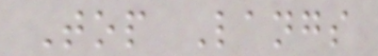Top Langs
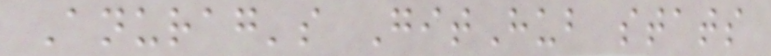Anurag's GitHub stats
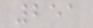251
